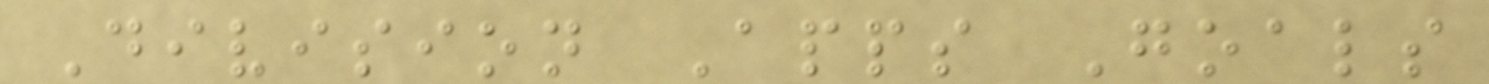Division Apps Goals
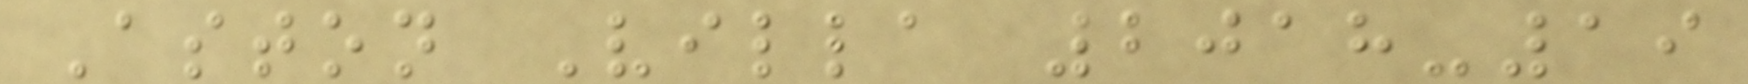Aston Villa 2018-19
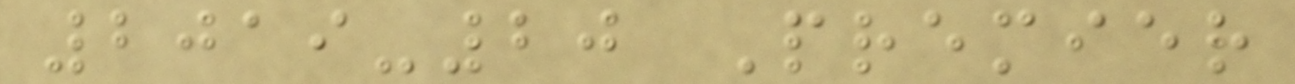2019-20 Premier
